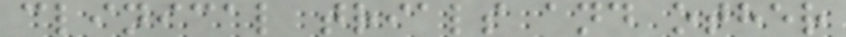clinical trials and other
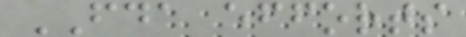FDA efforts
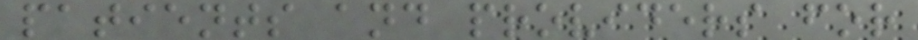patients and providers for
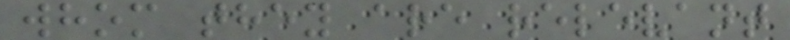whom they are relevant
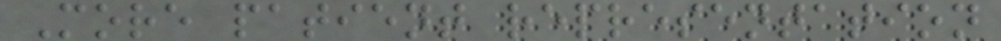More patient representation
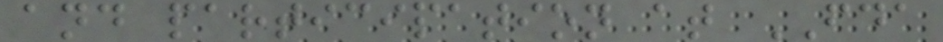and participation at FDA
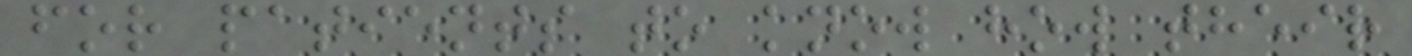for patients to know how their
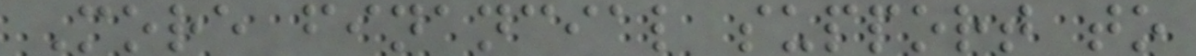More financial support to
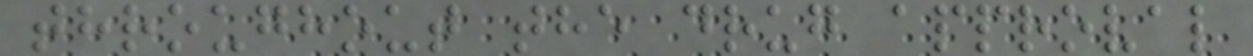throughout the drug approval
